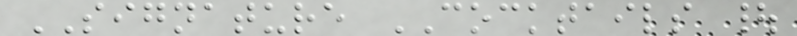SIGNATURE COCKTAILS |
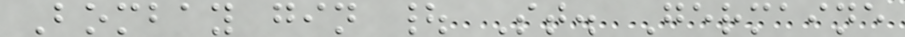Bombay gin | St. Germaine
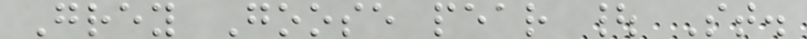Grey Goose pear | St.
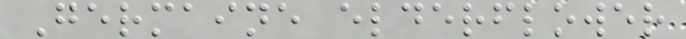Germaine elderflower
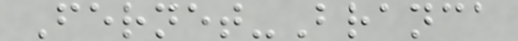Fernet-Branca
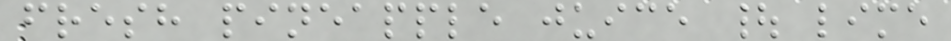fresh pineapple juice | lime
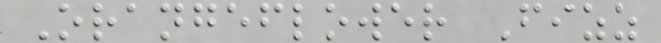Orangeflower Fizz
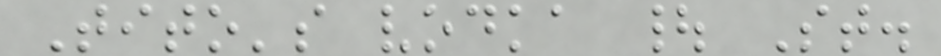Tito's vodka | St.
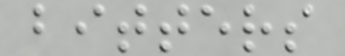bitters
